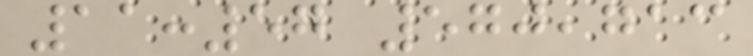11:57 570,713
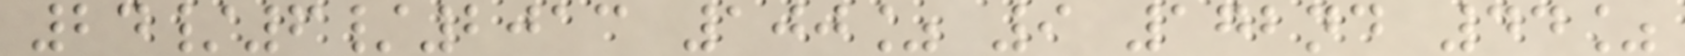24/6/2013 100% 9 172nd 44%
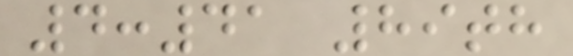4:41 89th
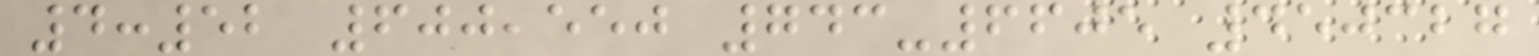4:52 600,550 743-6605 450327
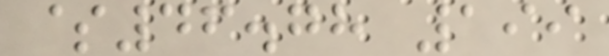$46.78 199
